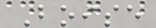Boise
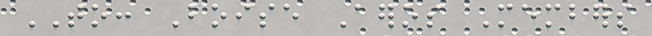TO: Boise Aeros Members
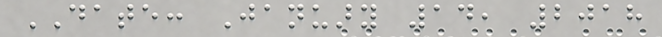DATE: January 14, 2018
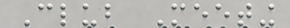Club Meeting
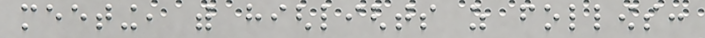meeting, with highlights as follows:
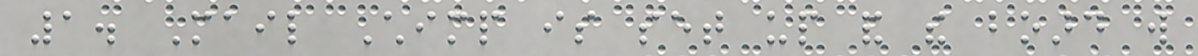1. Mail Chimp is set up and the board will
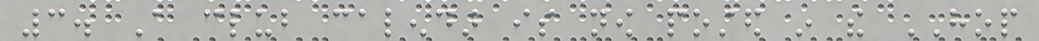3. A club calendar is now posted in the HOP
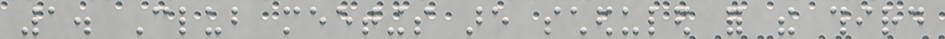1. Club meetings are scheduled for the third
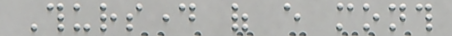Thursday of every month
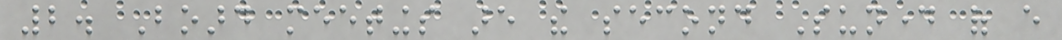2. Board meetings are the second Sunday of every
